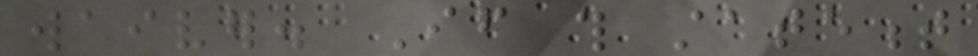waiver. If this statement
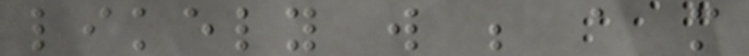likely will be a more
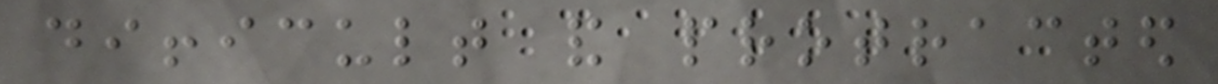difficult and protracted
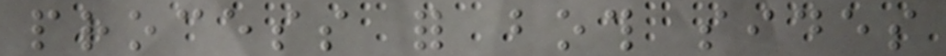process for both sides
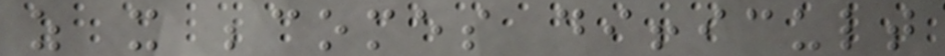as it becomes difficult
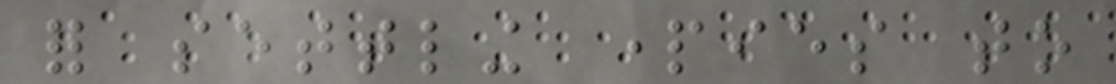for settling parties to
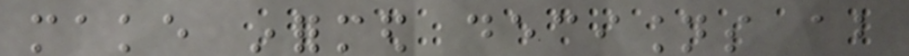make informed decisions about
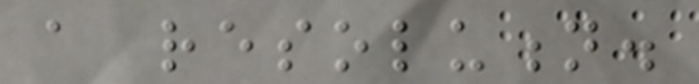a resolution.
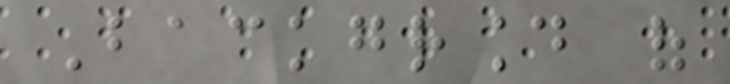Background of
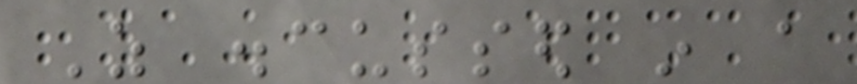As discussed in a
